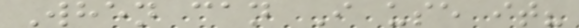When can I use it?
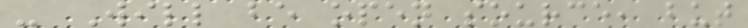- Will be open source, but
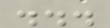...
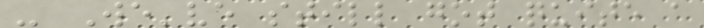- We've still got quite a
